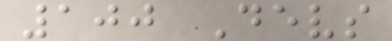100 Devs
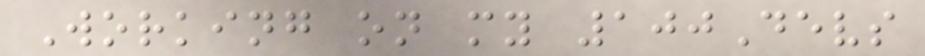Working on my 100Devs
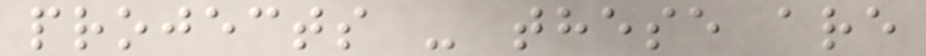projects - these are
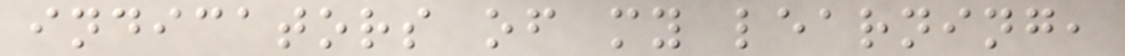indicators of my learning,
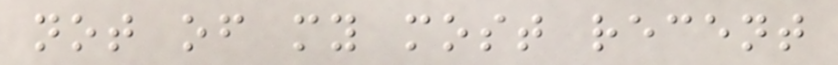not of my most recent
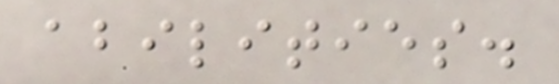abilities.
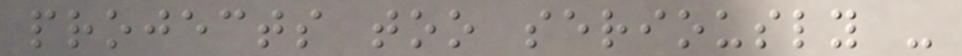projects too seriously -
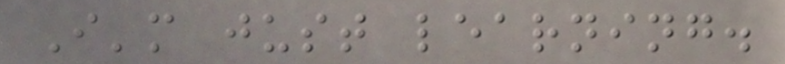I'm just learning.
